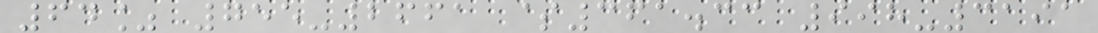64% 755-2661 $361.33 998-3191
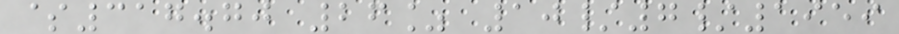$317.70 26% 10/7/1959
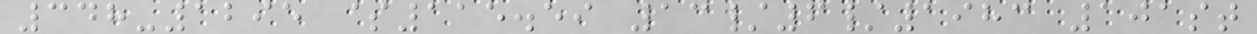348-1295 $115.59 13/6/1983 101st
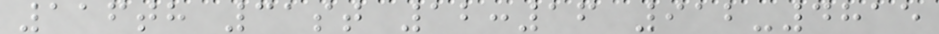116th 31st 12:16 912-4815
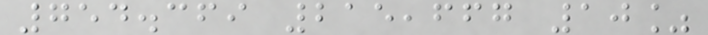754.369 215,667 10%
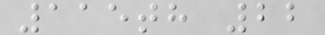115th 22
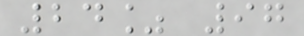24% 97
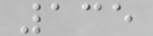135
